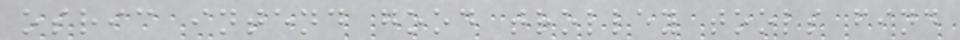osric intend good trolley tools find
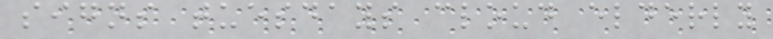signs tuesdays cloud elderly
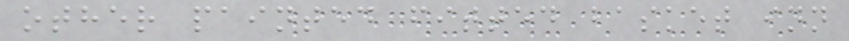other painted fitted basket inn
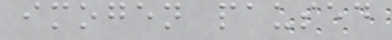imogen paused
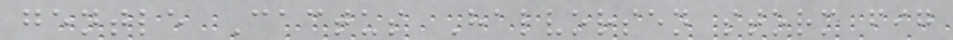gentle Cactus Halvorsen storm fig
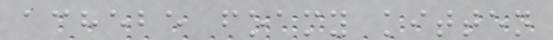achebe foamy kitten
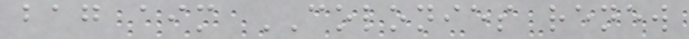bag aim COLONIES renew
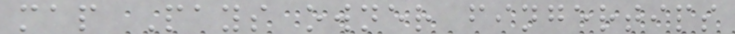map Pays owner fingertips
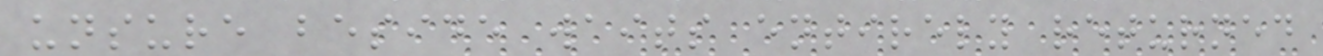unsure beside waits entirely returned
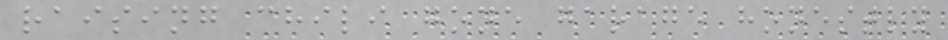raising chili gone garage honestly
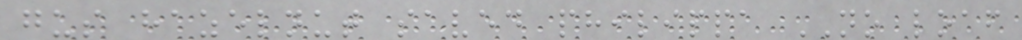gus hazelnut saved philippa NO loaf
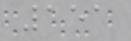151
